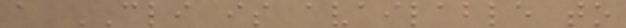a CLI is available to
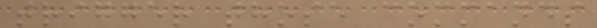trigger those commands
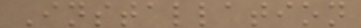Installation
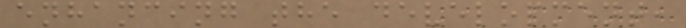enhancing the development,
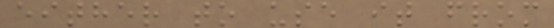either to use it from
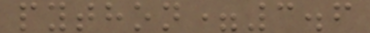python=3.6
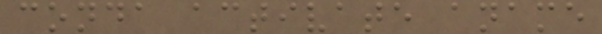conda activate aname
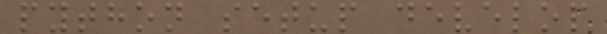python setup develop
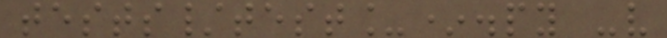tests/test_*.py -v
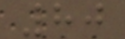80
